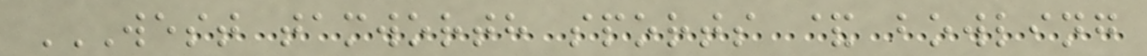WEST TAMWORTH SPORTS & BOWLING
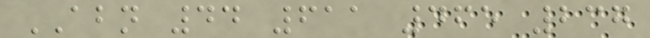ABN 44 611 465 237
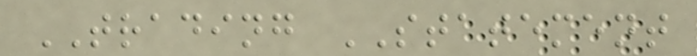TRADING STATEMENT
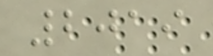2019
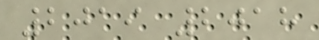2019 2018
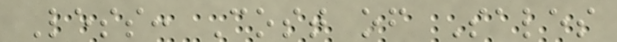Less: Cost of Sales
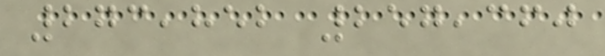273,852 257,360
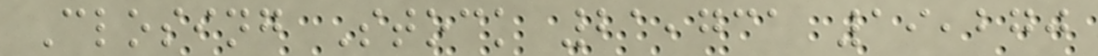Closing Stock 21,731 19,270
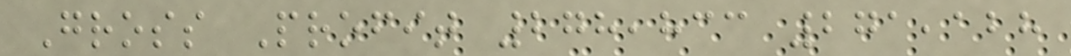Gross Profit 278,833 271,128
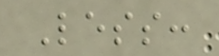Less:
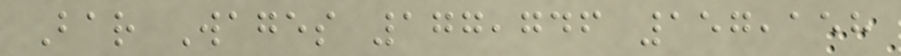Bar Wages 177,746 157,158
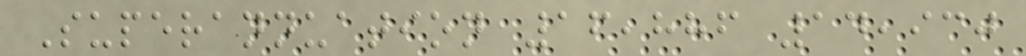Superannuation 16,886 14,930
